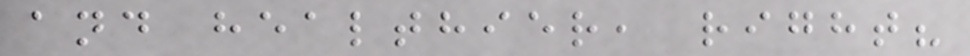and healthier, right?
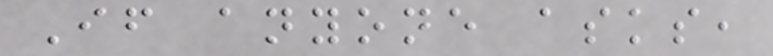If anyone asks,
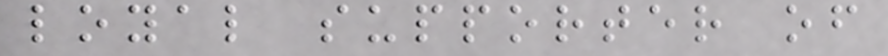loyal supporter of
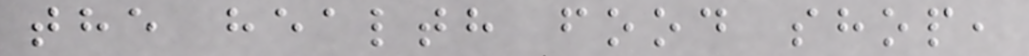the health food shop,
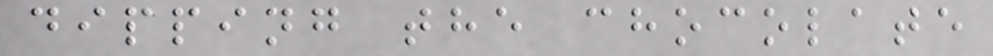dipping the chocolate
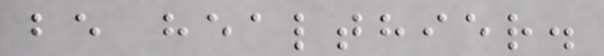be healthier.
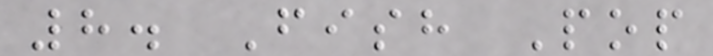8. Fish Pop
